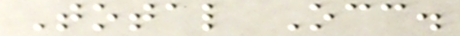Total Occ.
